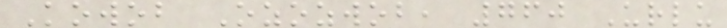Kowob Ozozwob, 760 Urlu
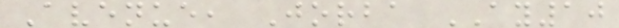Avenue, Jorba AY10
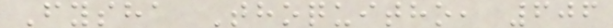Fysha Thoquitho, 606
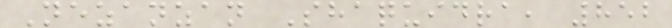Nezanzan Shaquidra, 852
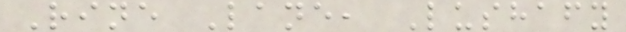Rine Lane, Lushafy
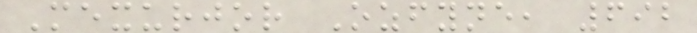Mexurjor Ozfyne, 692
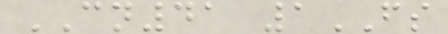CN41 1FS
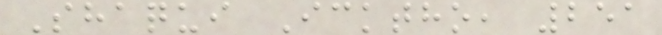Shaqui Icktho, 251
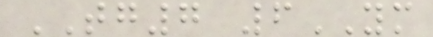TG7 6YM
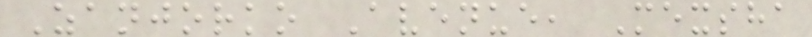Zanjorko Avenue, Mexsha
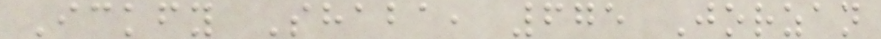Ickfy Shaba, 675 Jorzan
